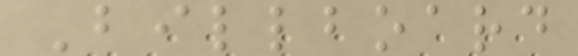Billboard
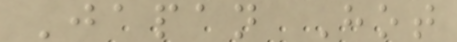Japan Hot
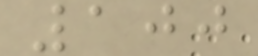100
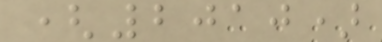(2010)
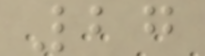27
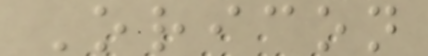Oricon
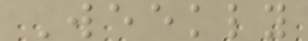Weekly
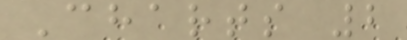Charts 2
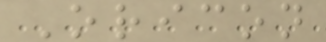Oricon
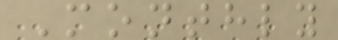Monthly
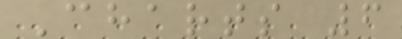Charts 6
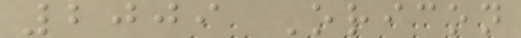2009 Oricon
